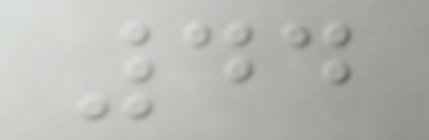44
